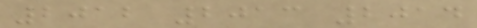2012 2013 2014
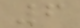6
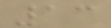13
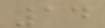14
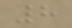8
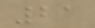21
